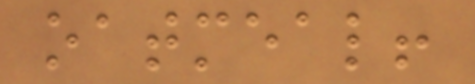oatmeal!
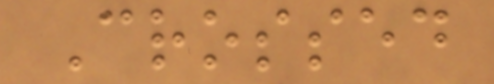Crossed
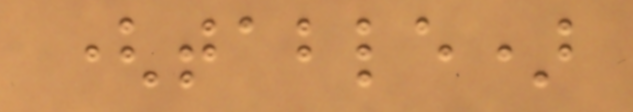(table)
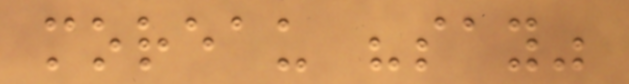moreau "say"
